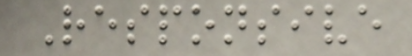Responsive
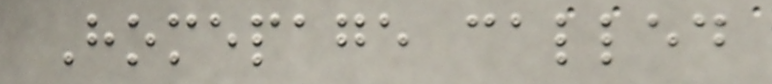Homepage called
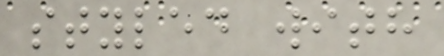styled with
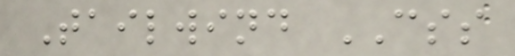Tailwind CSS
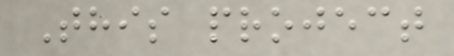This project
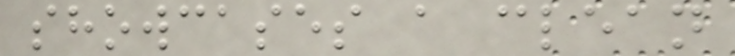showcases a clean
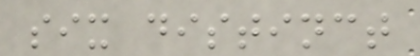six distinct
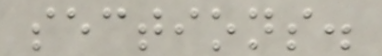sections.
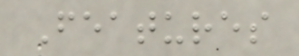Features
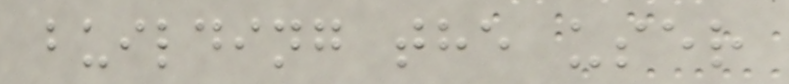building the user
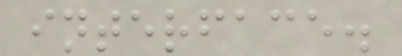interface.
